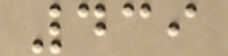439
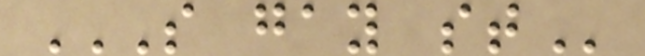S GAY ST
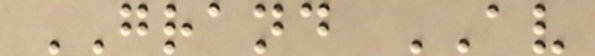GRAND AV
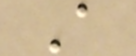A
